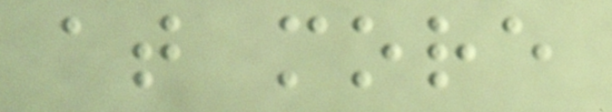at more
